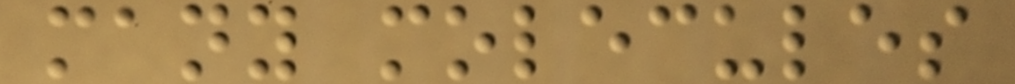many molecules
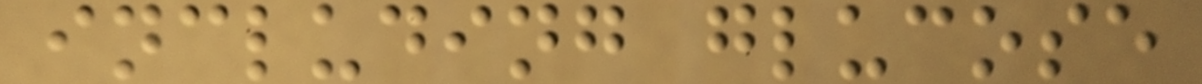including glucose
